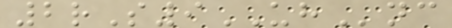2rS9UHnc
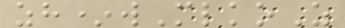zh*wMlkoZ
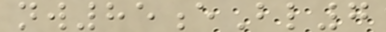nw85eBl7
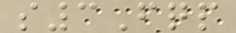s3Fqp
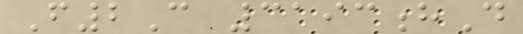F2C 3193hD
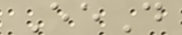EeD
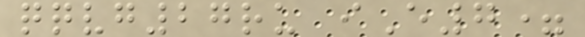qqvg27ru iE7=
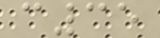c35
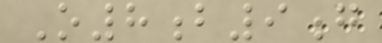O8b9g
